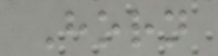Horn
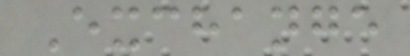Exchange
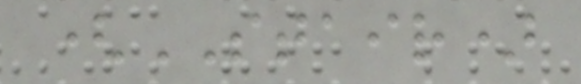(STAIR)
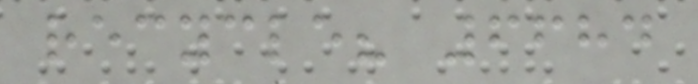recycle? 6684
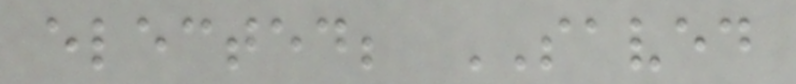elected; SAVED
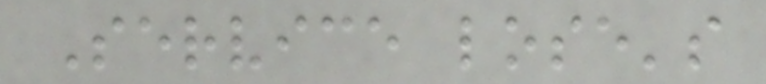Service lose's
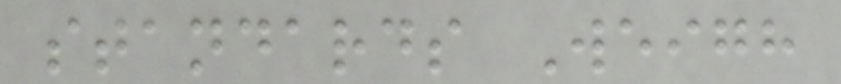standards Weigh
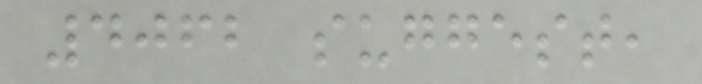4062 suggest,
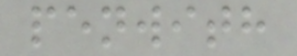penwith
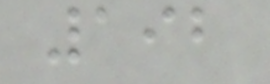192
